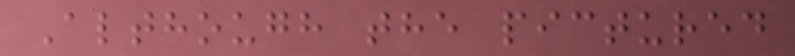Although the pictured
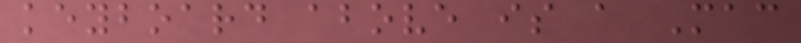keyboard above is a Mac
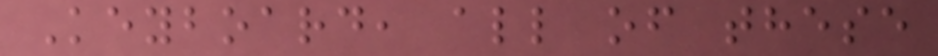Keyboard, all of these
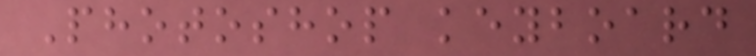Photoshop keyboard
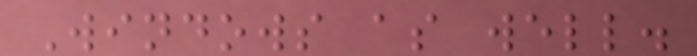Windows as well.
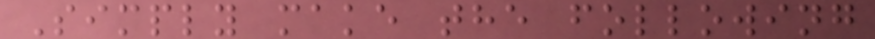Simply make the following
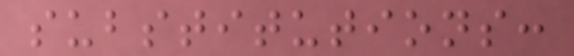substitutions:
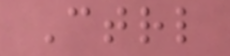Ctrl
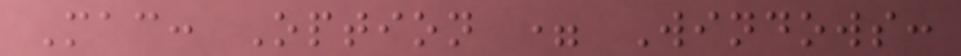Mac: Option = Windows:
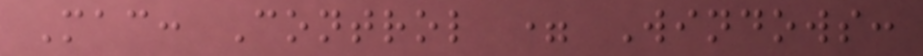Mac: Control = Windows:
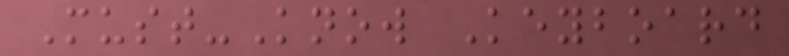Must-Know Keyboard
